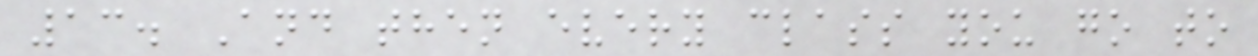13. And then every class you go to
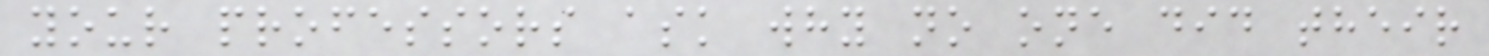your professors ask why no one did their
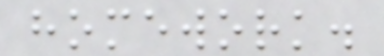homework.
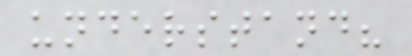understand?
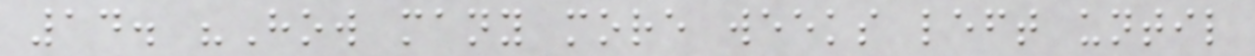14. "How many more weeks left until
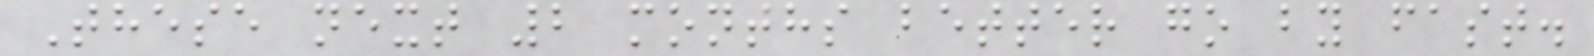These next 2 months better go by fast.
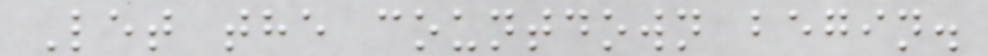Let the countdown begin.
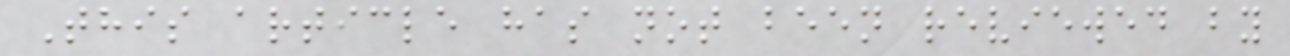This article has not been reviewed by
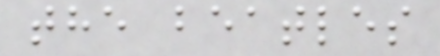the beatles
